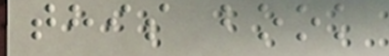this book
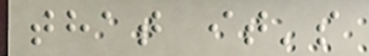that it's
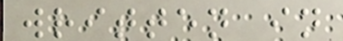written in
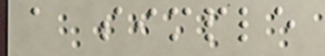a simple
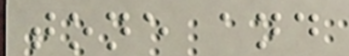tone and
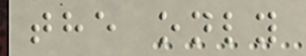the only
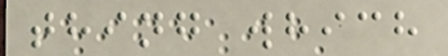thing which
